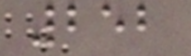252
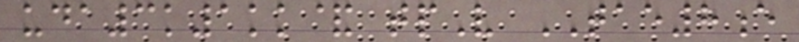uda3k1kk& tpV TAE8e
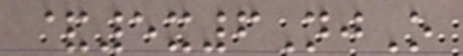&5x6NjO
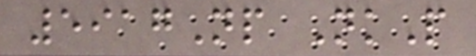5917Np NkP
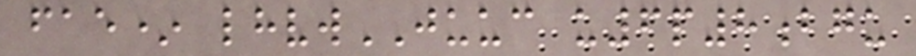fae* lhvwJUUC u6p8bgu
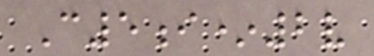C5i*2v
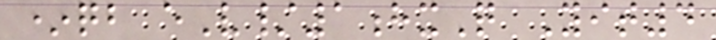*qb eV/1hxQ Yit4
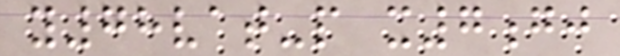y78vat-p x7gj
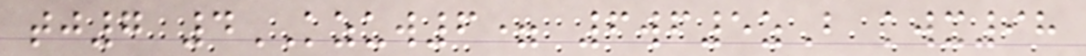tj7 4KZUW6= 6wf5zB kwx98
